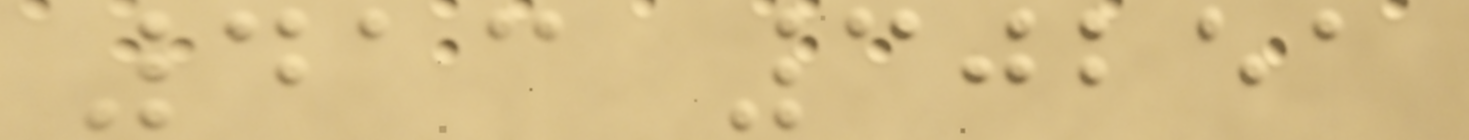413 30251
